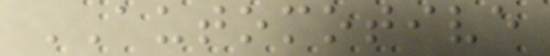AUTOMOTIVE
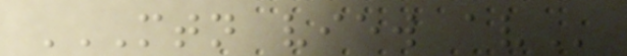MTN VIEW AV
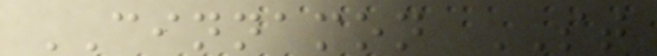CINNAMON ST
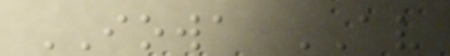IOWA AV
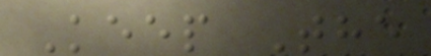Keep The
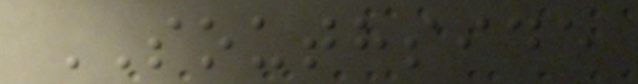SOUTHSIDE
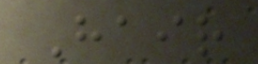Hair
